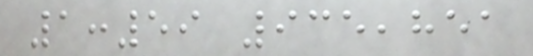1:59 935,851
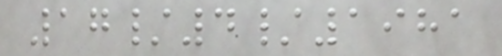17/4/1981
